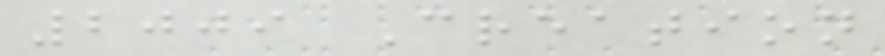2009 Creation
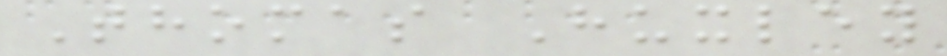Thomas Huxley
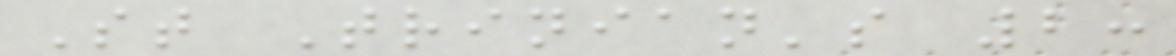St Trinian's 2:
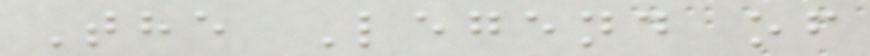The Legend of
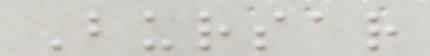Bursar
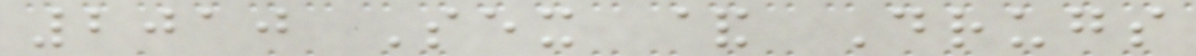2010 Sex & Drugs
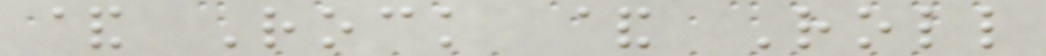& Rock & Roll
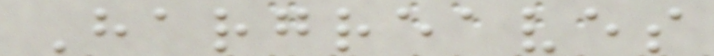Hargreaves
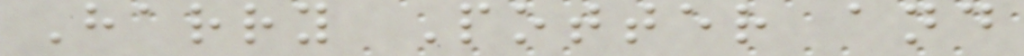Harry Potter and
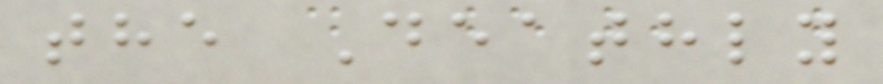the Deathly
